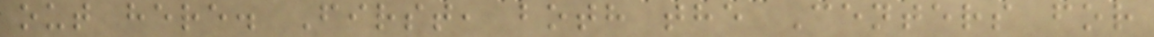out here. First, both the Centers for
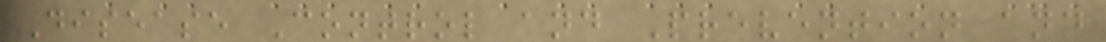Disease Control and Prevention and
